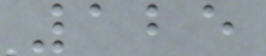125
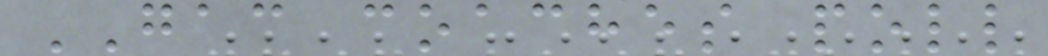GAC coaches poll
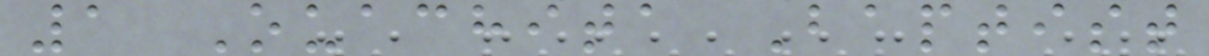1 Ouachita Baptist
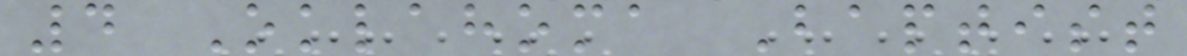4 Oklahoma Baptist
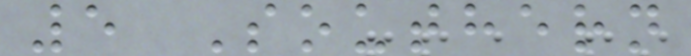5 Southern
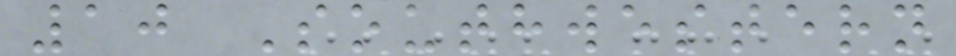10 Southwestern
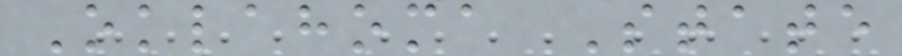Oklahoma State
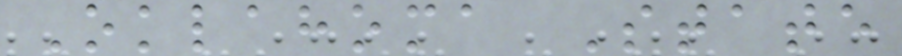Oklahoma State
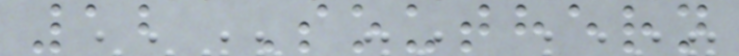12 Southern
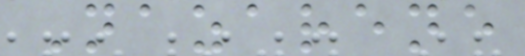Nazarene
